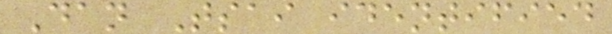Dan Tsai identified
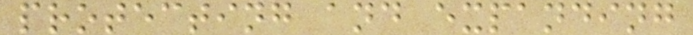protecting and expanding
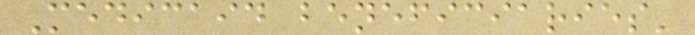Medicaid beneficiaries'
